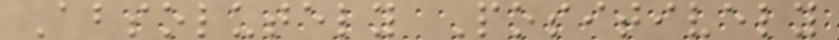Absolutely Positively
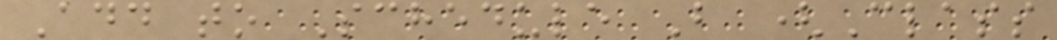Add to Schedule B (Class
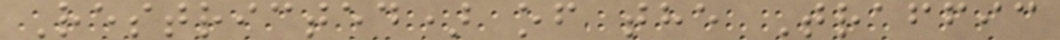Restricted) of the Traffic
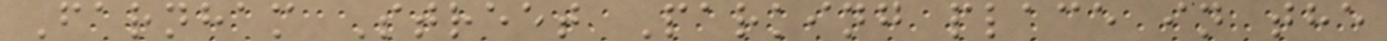Farnham Street Parking place in the
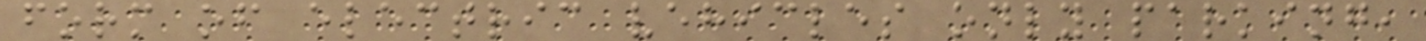form of electric vehicles only parking,
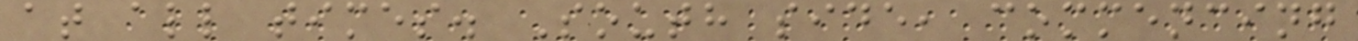at all times. South side, commencing
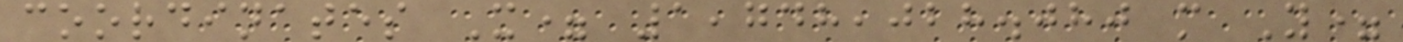coordinates X= 1,748,028.080 m Y=
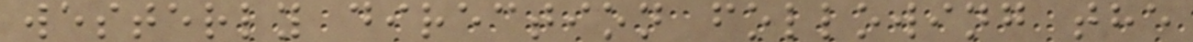westerly direction following the
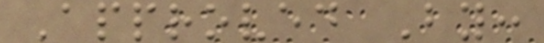Approved By:
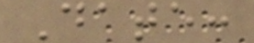Date:
